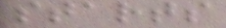starts
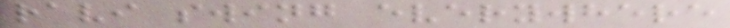ravi swing everywhere
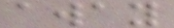away
